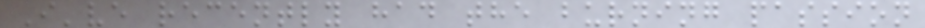I've recently had the burning passion
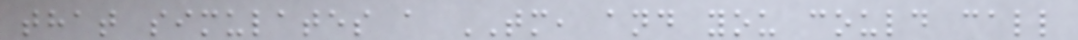that simulates a TM, and you could call
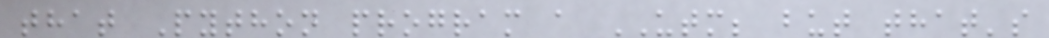that Python program a UTM; but that's
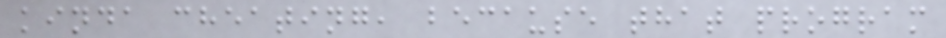kinda cheating, because that program
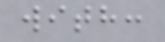with:
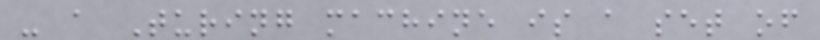- a Turing machine is a set of
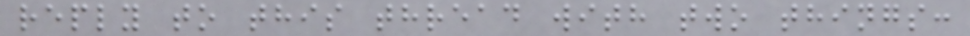reply to this thread with two things:
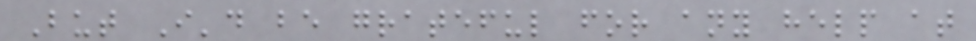But I'd be grateful for any help at
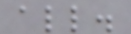all.
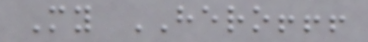My HERO!!!
